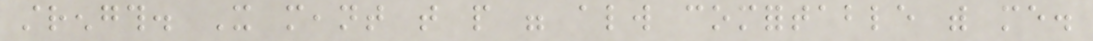strength. It meant that people were always comfortable with me.
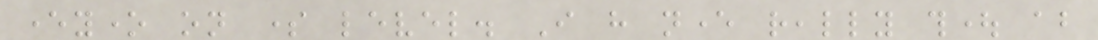everyone on some level. I have never really thought about
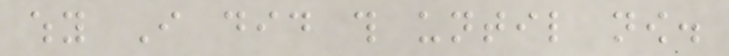why I did this until now.
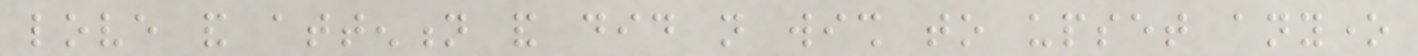love and attention and did not wish to upset anyone
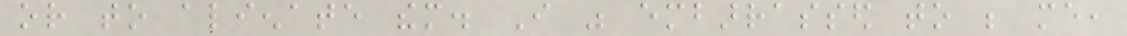or to alienate them. I was embarrassed to be me,
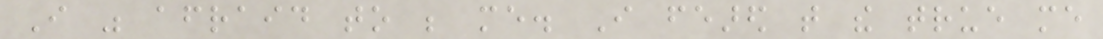I was afraid to be me. I feared that the true me
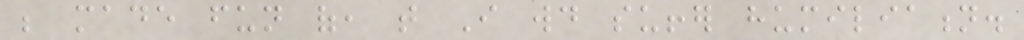be made fun of, that I would suffer humiliation.
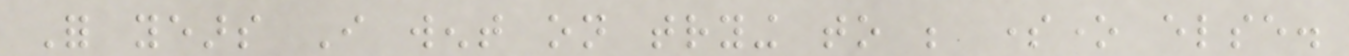For years I went on trying to be someone else.
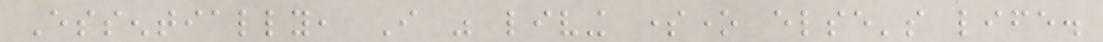Essentially, I was living someone else's life.
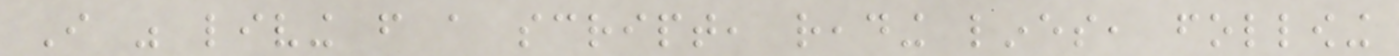I was living from a script, reading lines, following
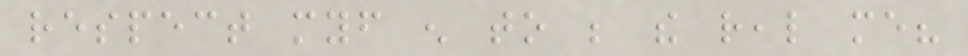respect myself enough to be the real me?
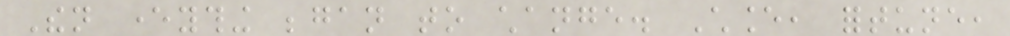Then everything began to change. Chance, fortune,
